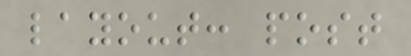layout: post
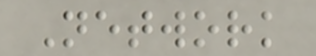Network
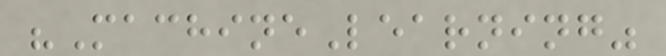"MachineLearning"
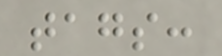tags:
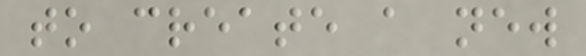to create a new
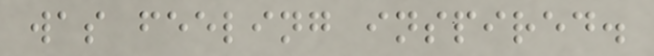was feeling inspired.
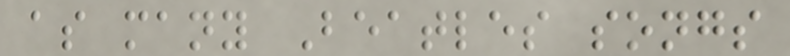as many Beatles songs
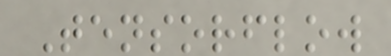Tensorflow
